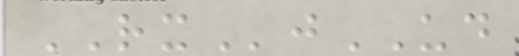RXjUD
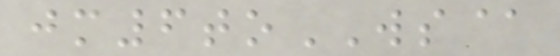jm6toWS@
